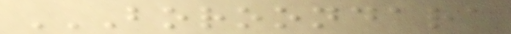BOROONDARA
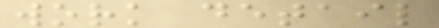work detail
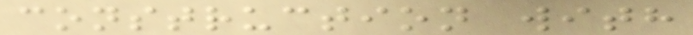construction with
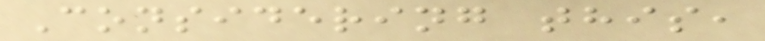Considering this,
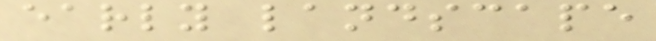early landscape
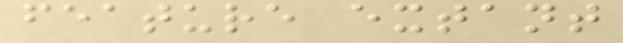feature extant
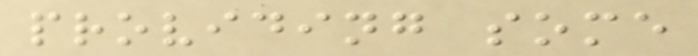providing some
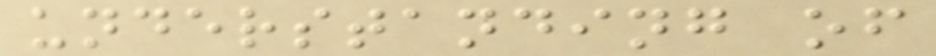understanding of
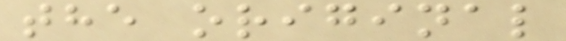the original
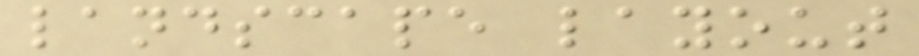landscape layout
